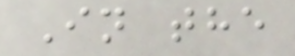In the
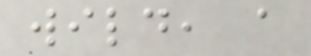wild, a
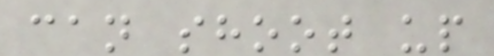can shoot up
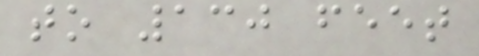to 130 feet
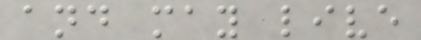and may live
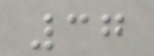37
